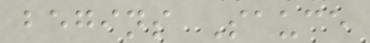begins Sauce
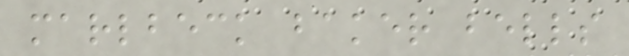marlbeck baker bells
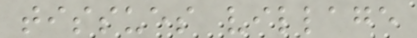tissues village
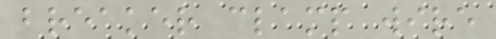breaker clamp wire
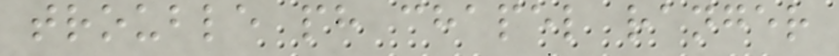trouble ph chapel ranger
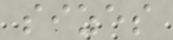sizes
